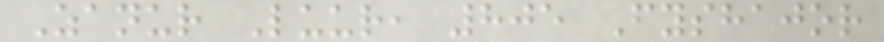Zanur Luur, 805 Fyshajor
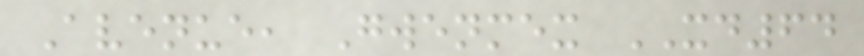Avenue, Gwenmex XD64
